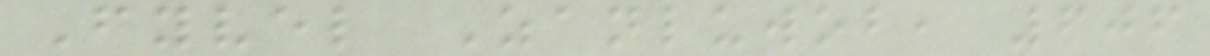Fyvel Zanluwob, 606
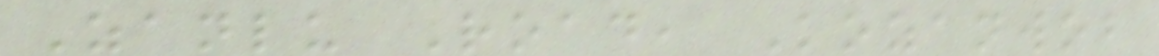Zanlu Road, Kozanwob
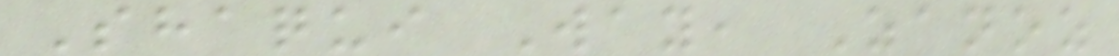Shaqui Way, Zanoz
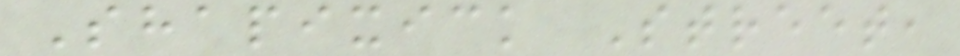Shapixick Street,
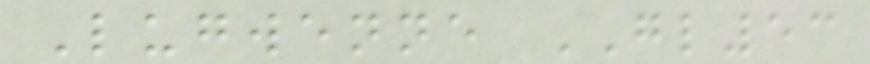Lugwenne GL53
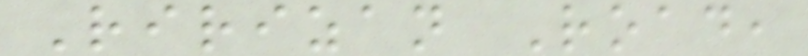Ririzan Road,
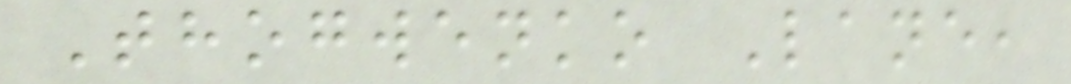Thogwenko Lane,
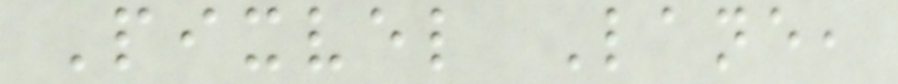Pixvel Lane,
